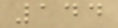144
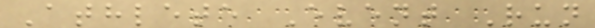Athlete Event Run
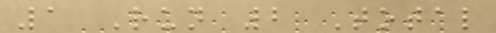1 Run 2 Total
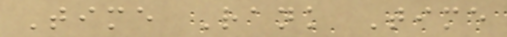Time Rank Time
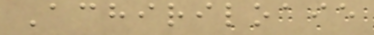Achiriloaie
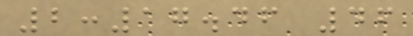2:17.46 46
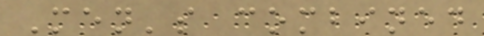Men's combined
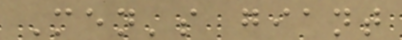Men's giant
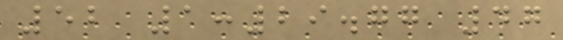52 1:29.77 47
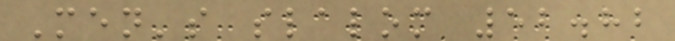Men's slalom 52.82
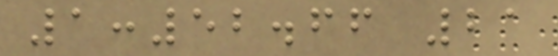1:52.66 21
